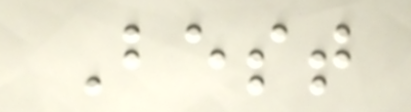Best
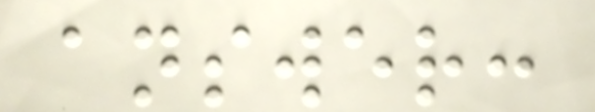answer:
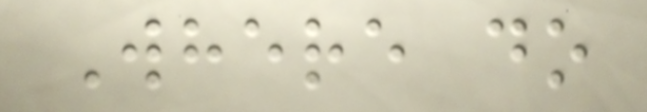Where do
